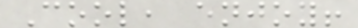Cool, enjoy!
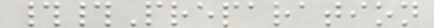##Preparation
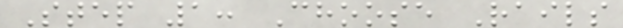Step 1: Choose Rails
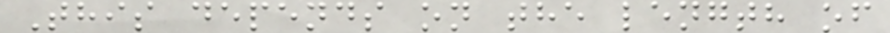This depends on the length of
